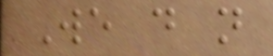We do not
